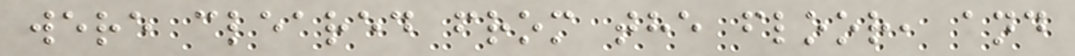were cleared from the floor, and
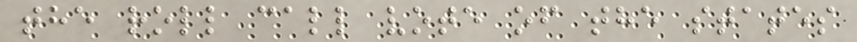the roll call vote of the states
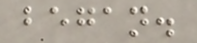began.
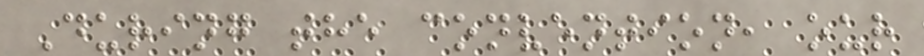During the convention, our
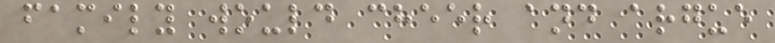family would cheer and argue
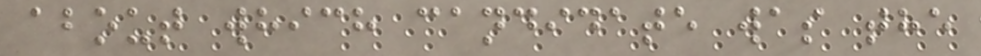about which candidate was the
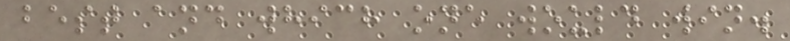best and which one would win.
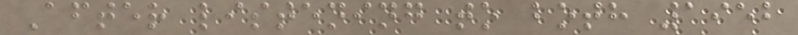After listening to both 1952
